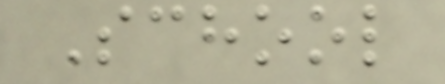School
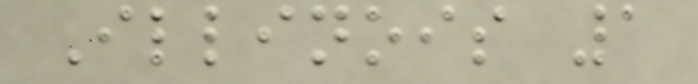Illinois 1
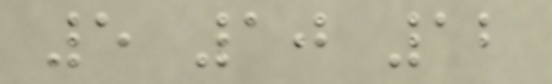5 10 12
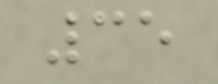35
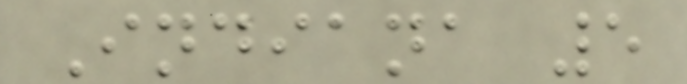Indiana 5
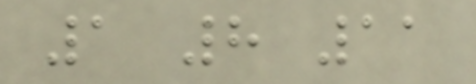1 8 11
